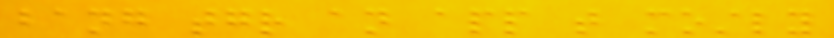bang together an app that mostly
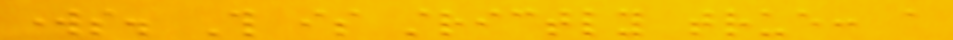works. This is strictly true: a
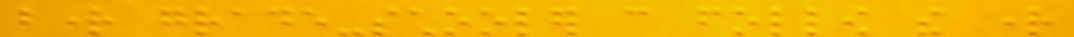bright grade-schooler can follow the right
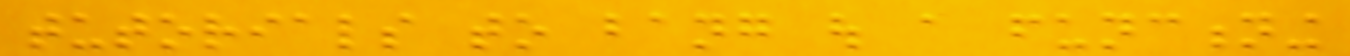tutorials to bang out a functioning
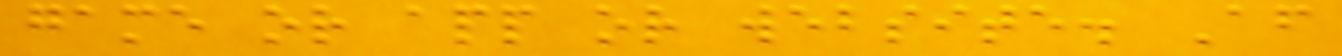game or app or website. After
